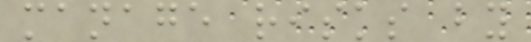manage risks by
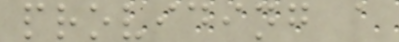providing a
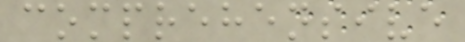comprehensive
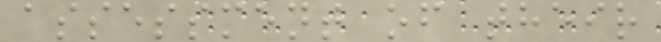assessment of their
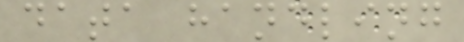data handling
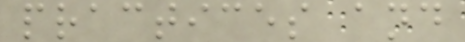practices and
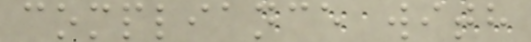compliance with
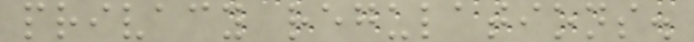privacy regulations.
